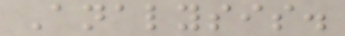Analysis.
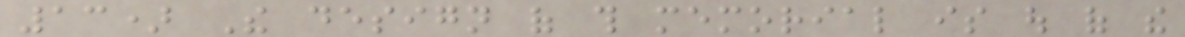13) The design of this memorial is out of the
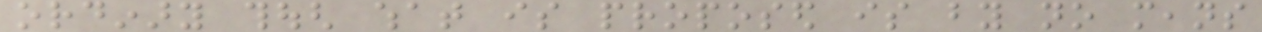ordinary though what is proposed is by no means
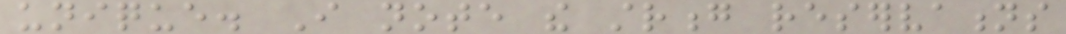unique. I note the strong reservations
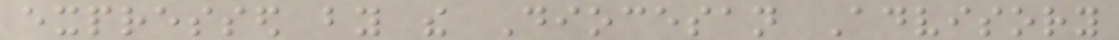expressed by the Diocesan Advisory
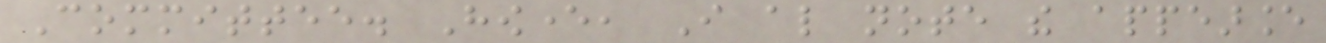Committee. However, I also note the appearance
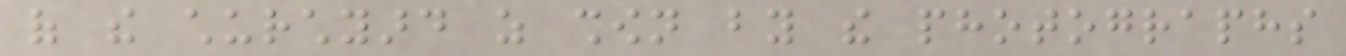of the churchyard as shown by the photographs
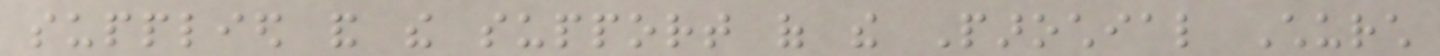supplied and the support of the Parochial Church
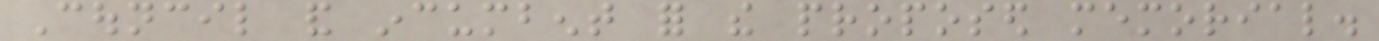Council and incumbent for the proposed memorial.
